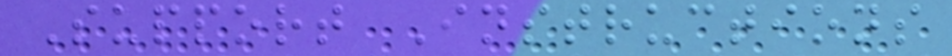Support Instructions
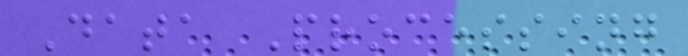Data Processing
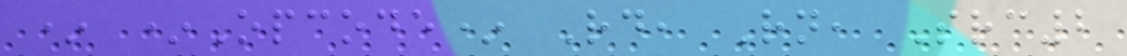* *Opcode* Rd, Rn, Src2
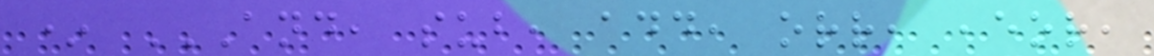* AND, SUB, ADD, ORR, ,EOR,
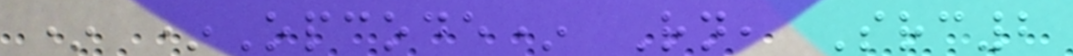* *Opcode* Rn, Src2
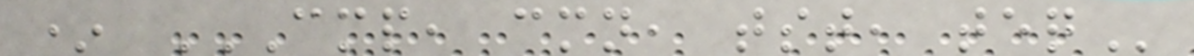* CMP, CMN, TST, TEQ
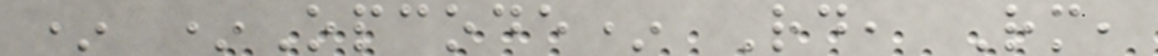* *Opcode* Rd, Rm,
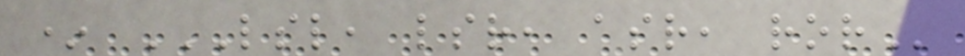* LSL, LSR, ASR, ROR
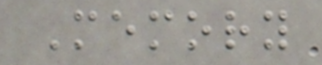Memory
